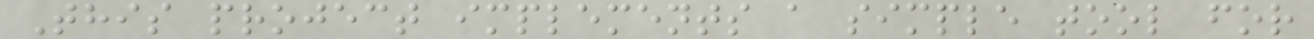This project implements a simple tool for
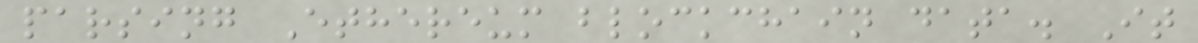parsing Ethereum blockchain data. It
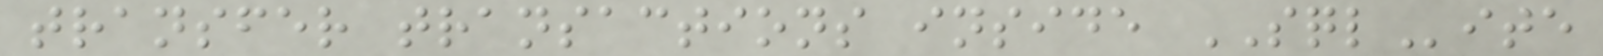transfer transactions inside SQLite
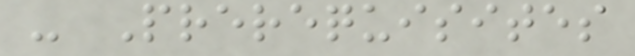- Prerequisites
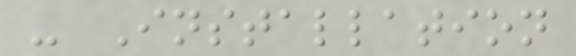- Installation
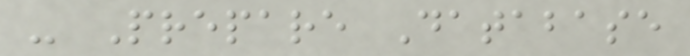- Prepare Database
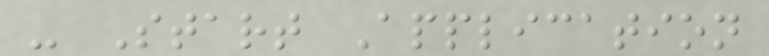- Start Application
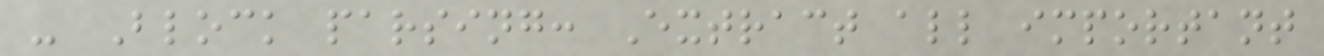- Block parsing: Extract all important
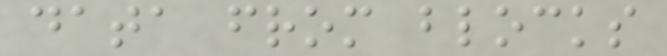data from blocks
